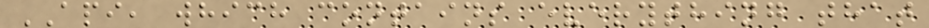API, which contains everything that
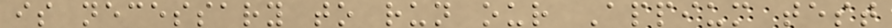is necessary to run our Appium test
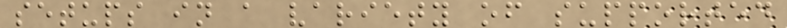setups in a variety of supported
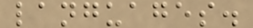languages.
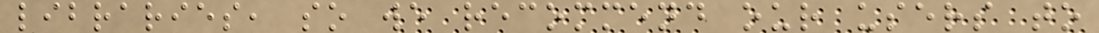libraries, so we recommend our users to
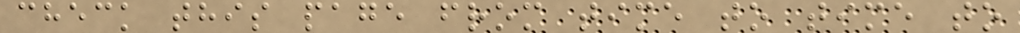check this page from time to time to
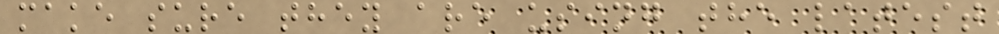make sure they are using the latest
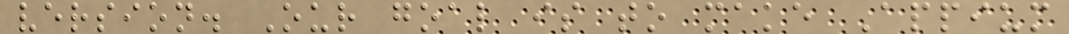version. Our goal is to make Appium
